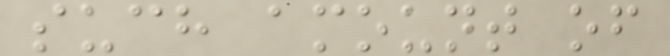such amount of
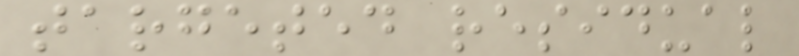targeted residual
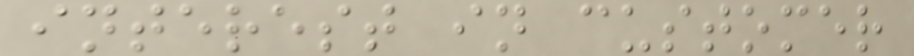interest in customer
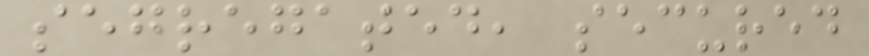segregated, secured
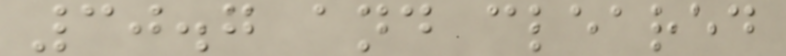30.7 and cleared
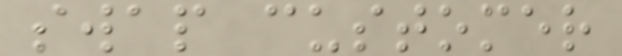swap customer
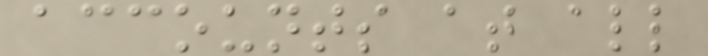accounts at all
